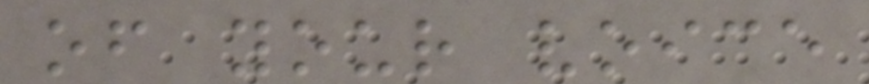of your voice
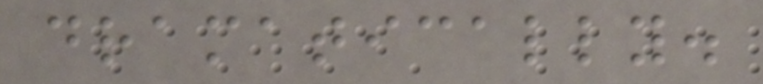dramatically.
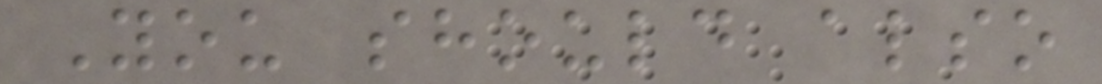You should also
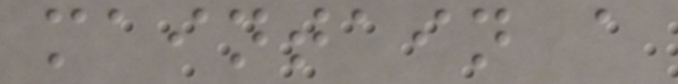maintain a
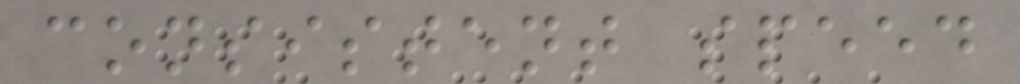consistent speed
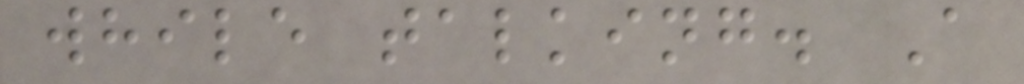while talking. A
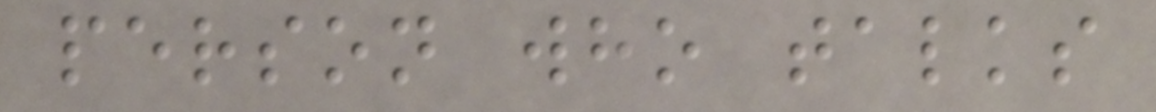person who talks
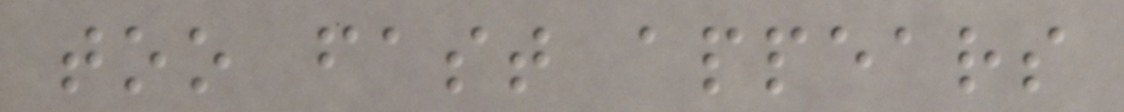too fast appears
